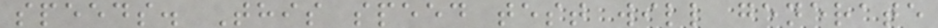speeds. This speed test will generate
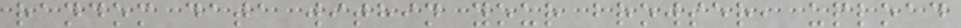random data within your browser, upload
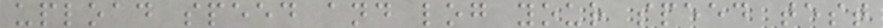upload speed and log your speed test
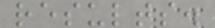results.
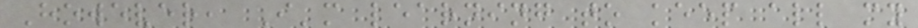However, I'm learning to keep all my
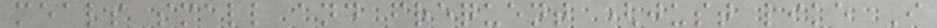meals small and frequent (just like I
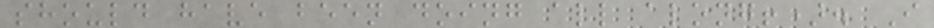should have been doing all along!). I
